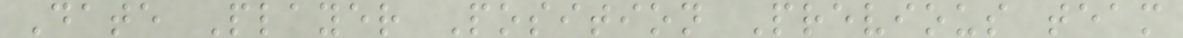Date Player Position Previous team
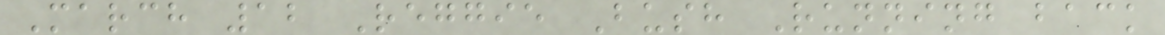March 12 Reggie Bush Running back
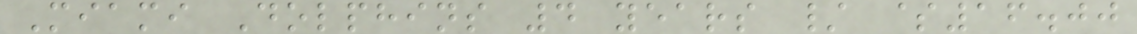Miami Dolphins 4 years / $16.00
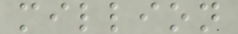million
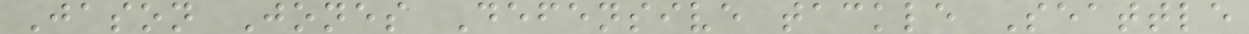Jason Jones Defensive tackle Seattle
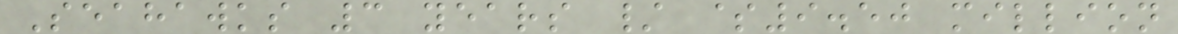Seahawks 3 years / $9.50 million
